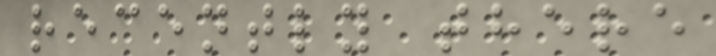recently there
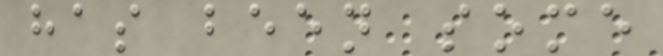has been some
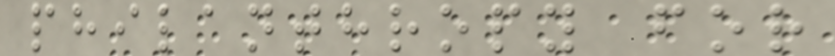philanthropy for
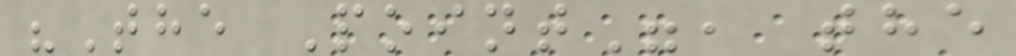"The Point", the
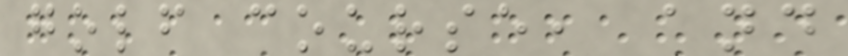golf course, and
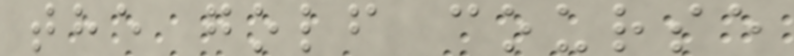the golf course
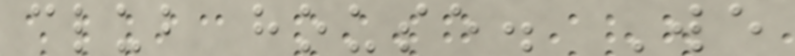club house. We
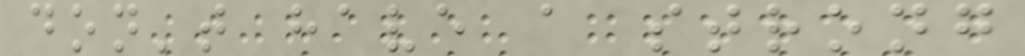don't have a strong
